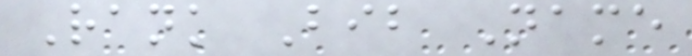Rank Bib Name
